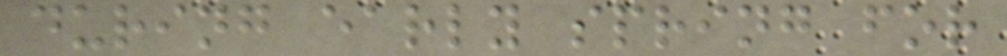during early spring for
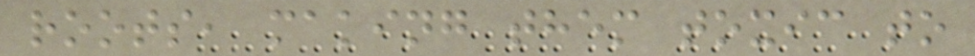roots, making them toxic to
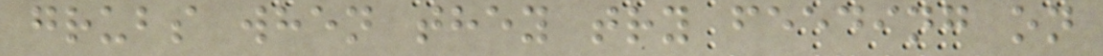grubs when they try feeding on
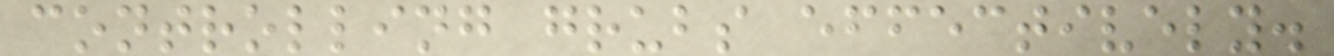controlling grubs effectively.
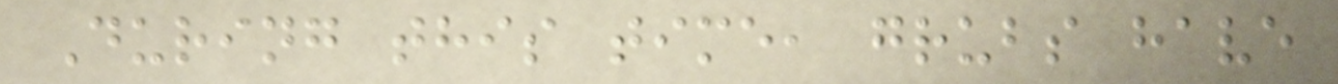During this time, grubs have
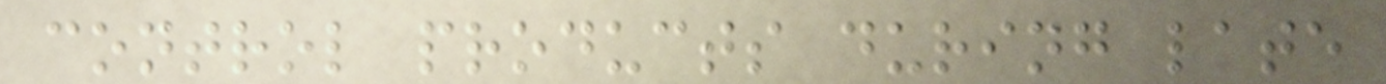control products during late
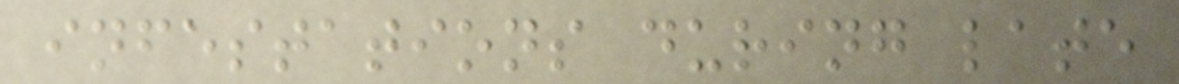infestations during late
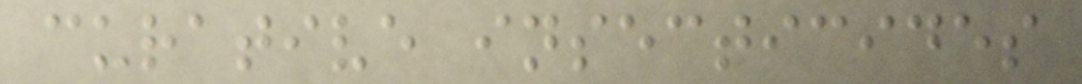curative insecticides
